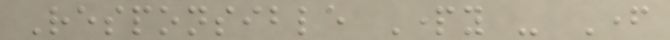Responsible Party - Father
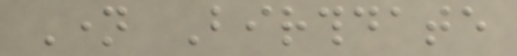Name Birthdate
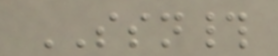SSN#
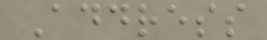Address
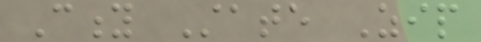City State Zip
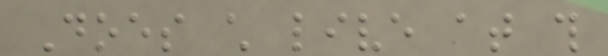Does child live at this
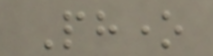Phone
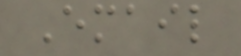Email
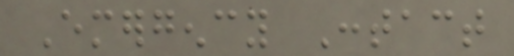Emergency Contact
